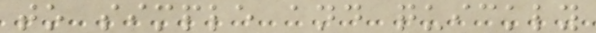to simple and quickly
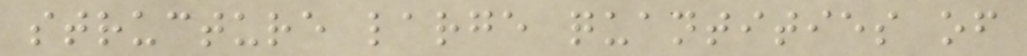structure large quantities of
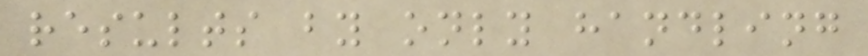results by only handling
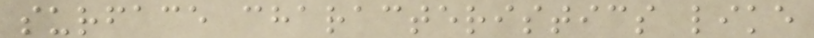surface characteristics like
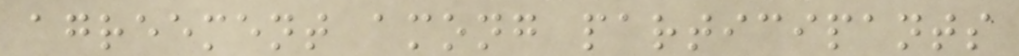agreement among participants
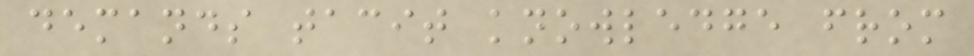demands tacit knowledge from
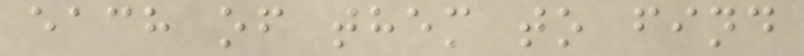each of them to find
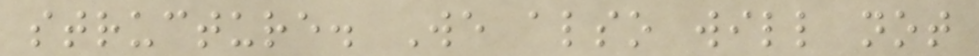structure. We also will not
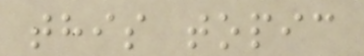this topic
